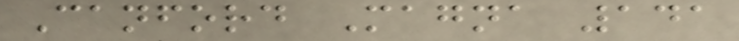Canford Magna 141
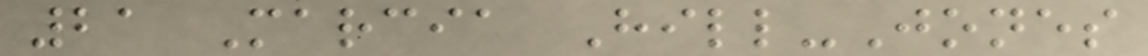21 Marcia Hill-Jones
